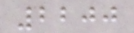2200
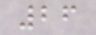26
